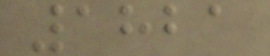1821
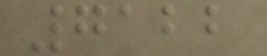7122
